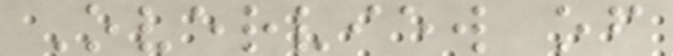Overview of
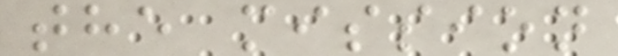the mission
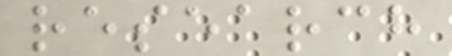research
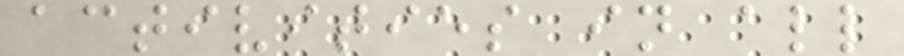activities in all
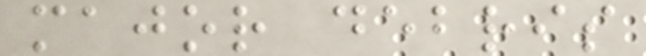major debris
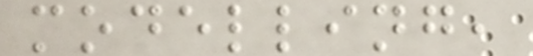modelling,
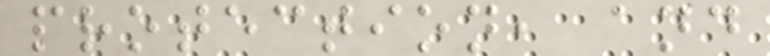protection, and
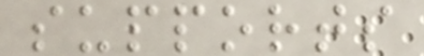supports
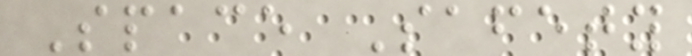Space Safety
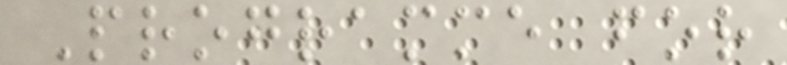Programme for
